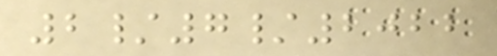2/7/2022
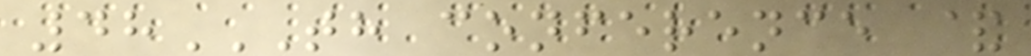48TH CONFERENCE &
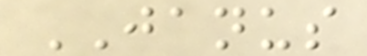JANUS
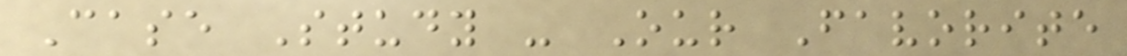Case Study - Our Favorite
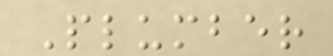Plumber
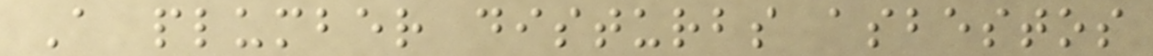A plumber disturbs asbestos
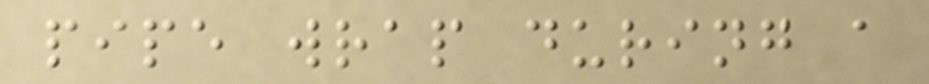pipe wrap during a
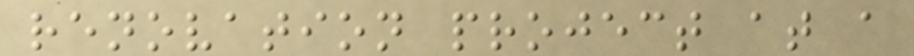renovation project at a
